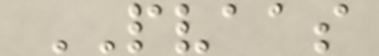PVAAS
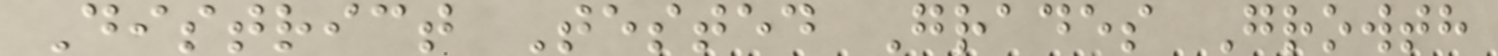District Tested Grades Growth
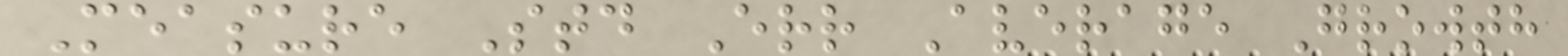Measure Std Err Average Growth
